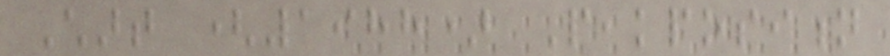Chart (1988) Peakposition
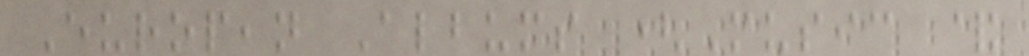European Albums (Music &
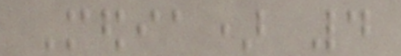Media) 4
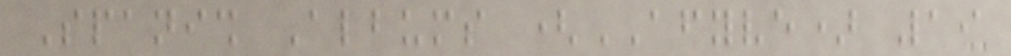Spanish Albums (AFYVE) 19
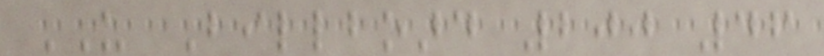US Billboard 200 46
